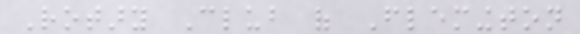Rotary Club of Flemington
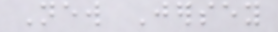New Jersey
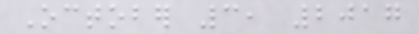October 3, 2017
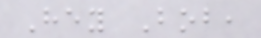Hey Bob,
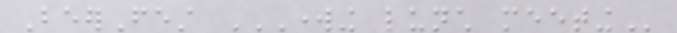BeerFest WORKING LUNCH MEETING
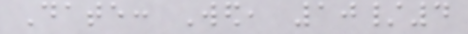Date: Wed, 10/4
